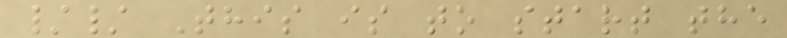// This is to start the
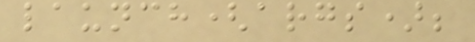launch(args);
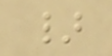}
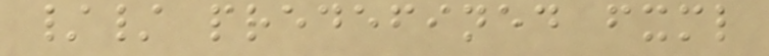// predefined fxml
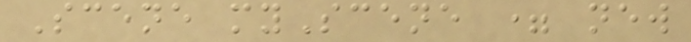Scene myScene = new
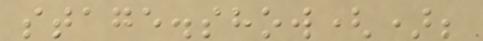stage.show();
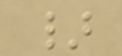}
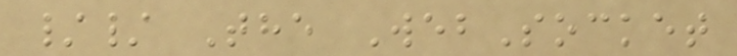// The WebSocket
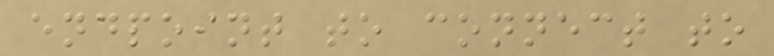endpoint to connect to
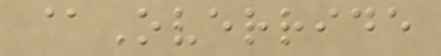@Override
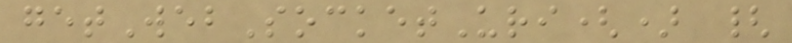getWebSocketUri() {
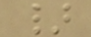}
